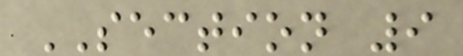SECTION 9
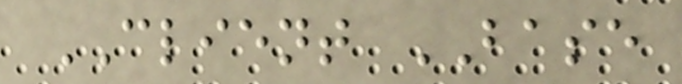CLIENT BASE
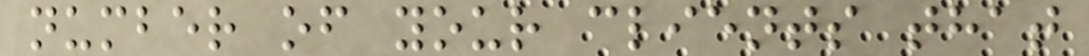number of your clients that
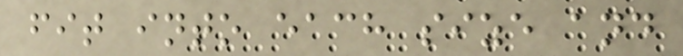fit into each size and
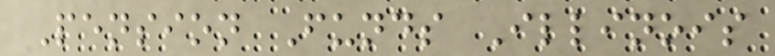Pension Funds Illinois
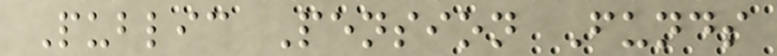Public Pension Funds
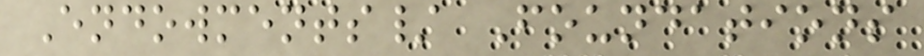Endowments/ Foundations
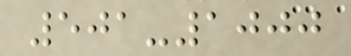501-1000
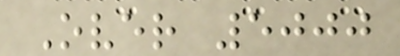Over 5000
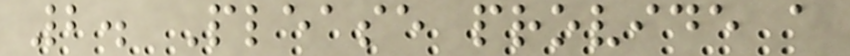2. Please provide a
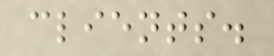clients.
